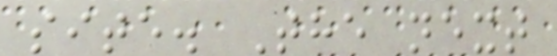site. The next
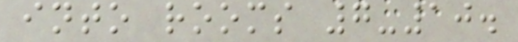into rooms 7-10.
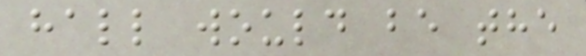hall would be the
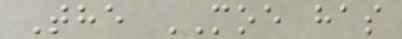The MOE has
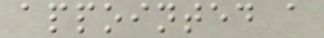appointed a
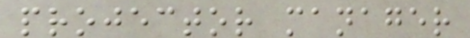projector manager
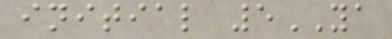initial 5YA
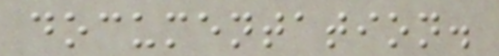documentation.
